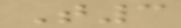T3
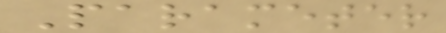Parameter
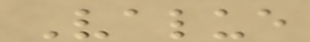Value
